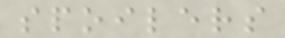spoilers
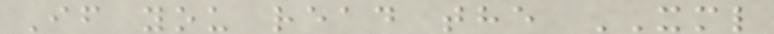If you read the XML
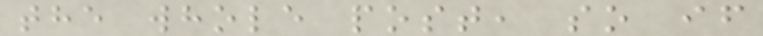the whole post, so if
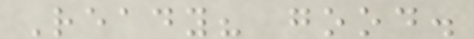Ready? good.
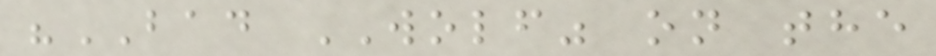"BAD WOLF" on the
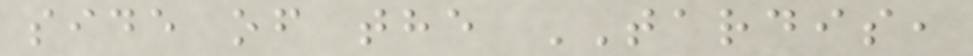side of the TARDIS,
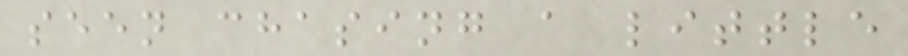seen chasing a little
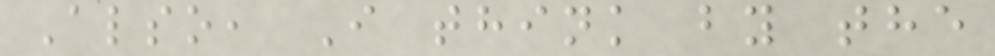Also, I think by the
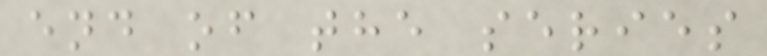end of the series
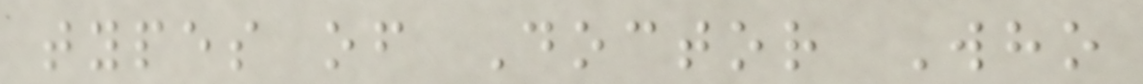types of Doctor Who
